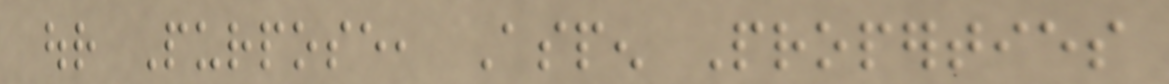our Purpose, Aspen Properties
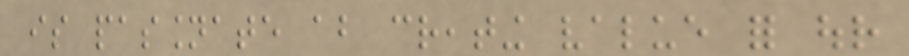is passionate about creating value for our
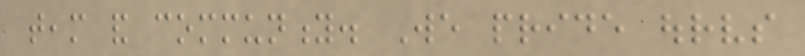team and community. We pride ourselves
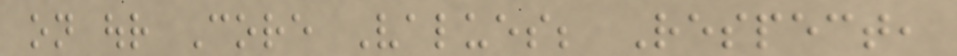on our Core Values; Respect,
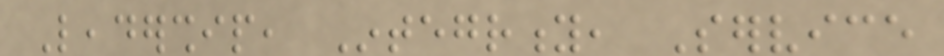Leadership, Integrity, Service
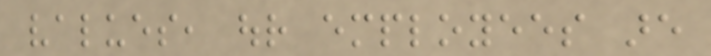values, our employees are
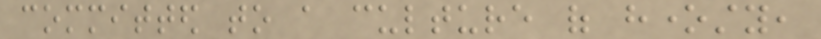committed to a culture of honesty,
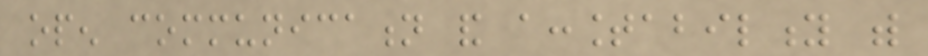open communication and accountability with
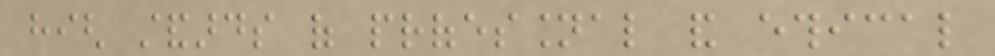high standards of professional and ethical
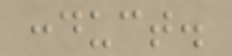conduct.
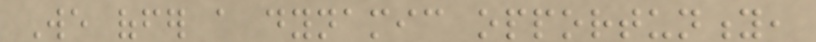We offer a dynamic opportunity,
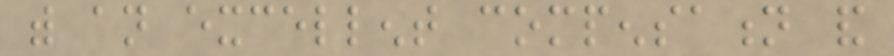with an excellent compensation and
